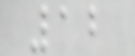12
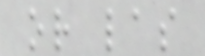or las
